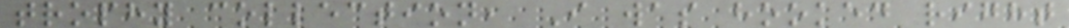trophy collection, I was hooked right
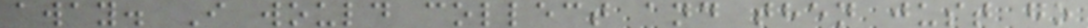away. I would collect and then just go
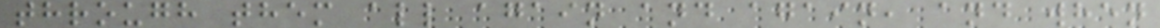through them all again and again, and when
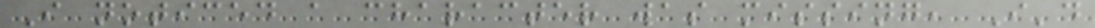I noticed a character was missing, I'd
